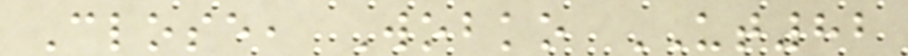Close, Wobko UT82
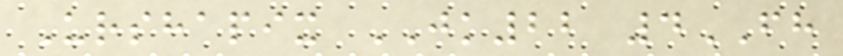Urshapix JK22 4FH
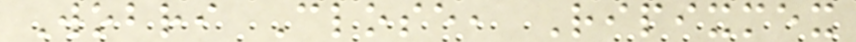Wobri Close, Ripixmex
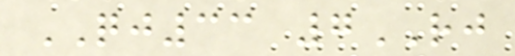QJ33 7RJ
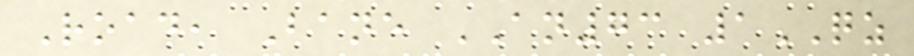Road, Bane AN73 1QZ
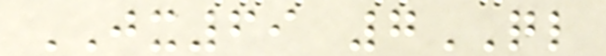JX69 7QL
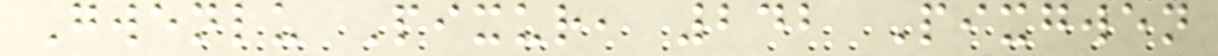Gwenlu Pixur, 242 Pixgwen
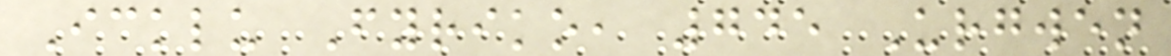Icklu Fyriko, 745 Urgwen
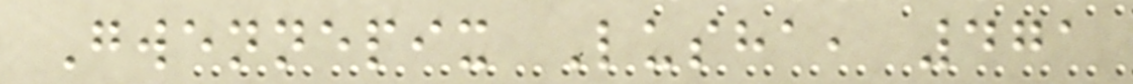Gwennepix Lusha, 471
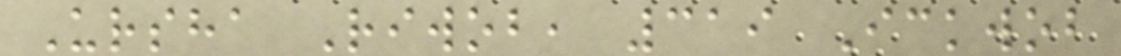Ursha Riwob, 319 Ickwob
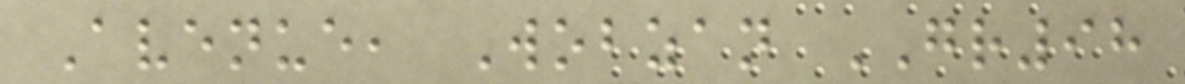Avenue, Wobzan GR98
